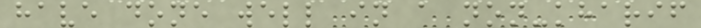have done well in a non-kharif
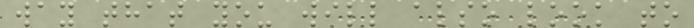way that you will also look to
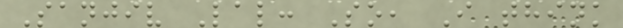Sanjiv Lal: So, I think
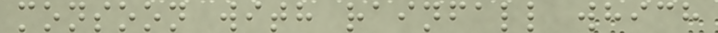monsoon with rainfall which
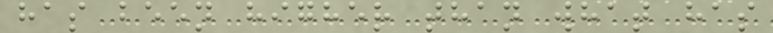has been higher than what has
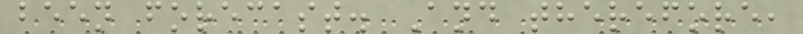been forecast. And therefore,
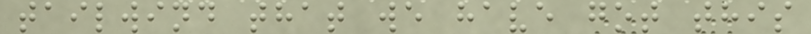tailwind that we have got this
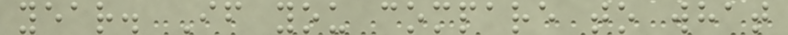year. If you compare to what
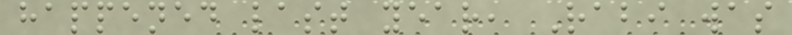happened last year, Rabi was
